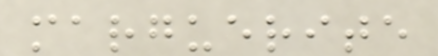marguerite
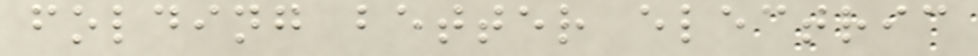folding better electric
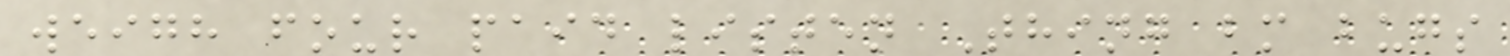weigh four paid listen Thing bm bugs
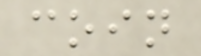coin
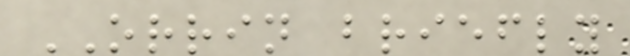ORRIN briefly
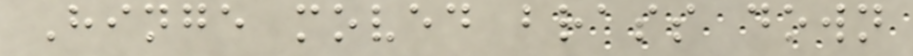Hinge moved brass down
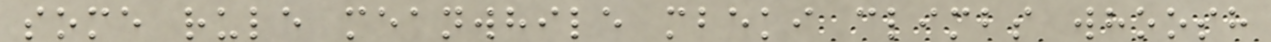some rule meanwhile mbeki climbs whoosh
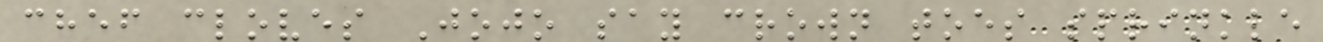chef cloves Jojo say crown toes sprinkle
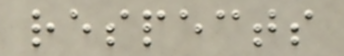respects
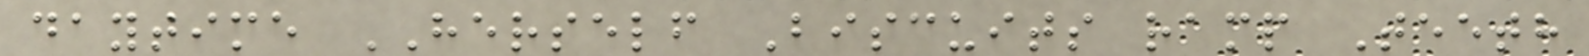daytime HERSELF Biscuits ramp Teeth
